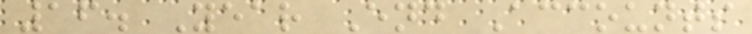16. Year End Accounts
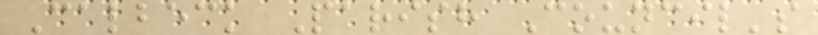Calbeck Parish Council's
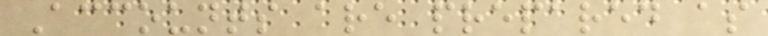Accounts are prepared as
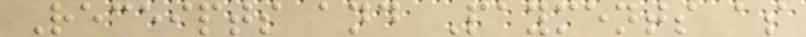Receipts and Payments as
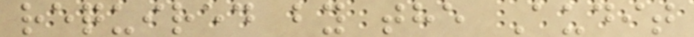required by the Audit
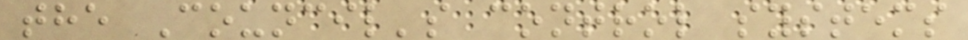the Council's control systems
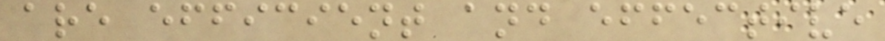are efficient and effective
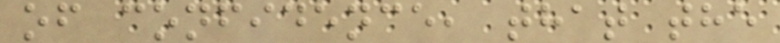of confidence, that the
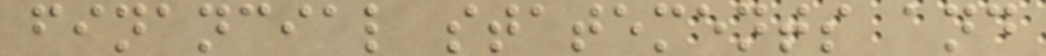financial statements and
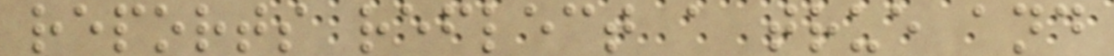reports reflect a true and
